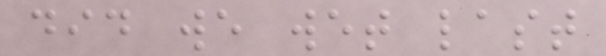did we wet last
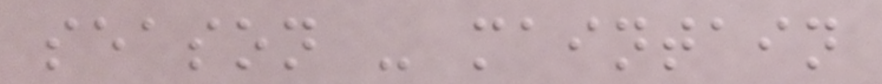season - maintain
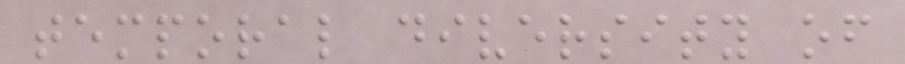temporal diversity of
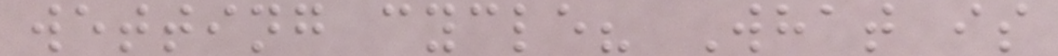wetting cycle? What is
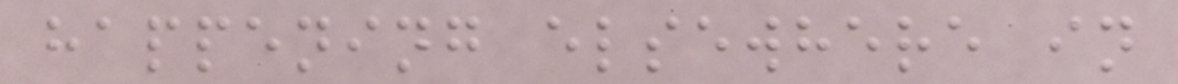happening elsewhere in
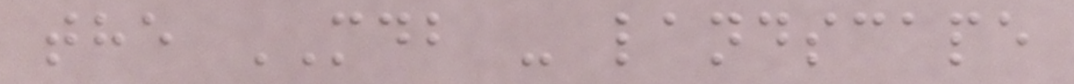the MDB - landscape
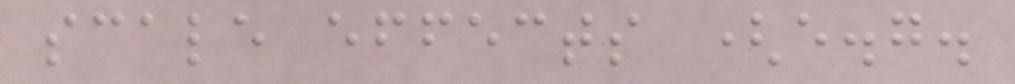scale effects (e.g.
